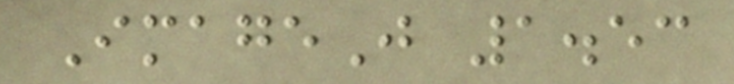ImageJ 1.53
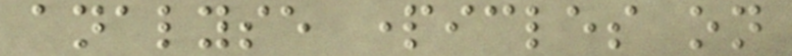analyse particles on
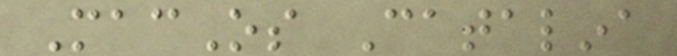MacOs Catalina
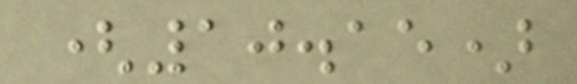(10.15)
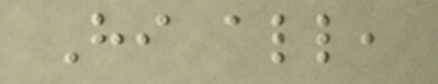Hi all,
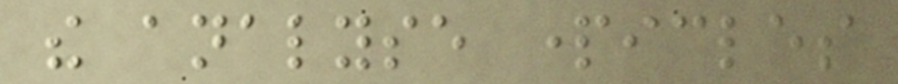the analyse particles
